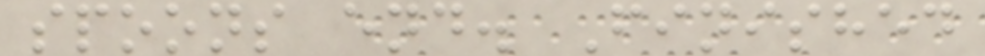spoons end. Finished
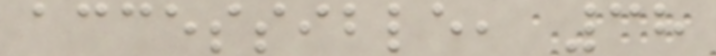accessible, 38
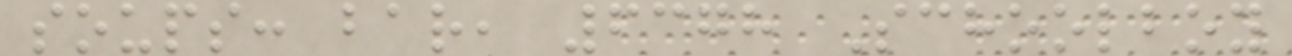soups: bar, 6378 Schoolboy
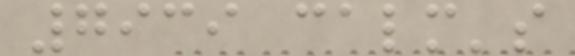7939 calm's
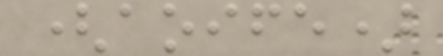(aoife)
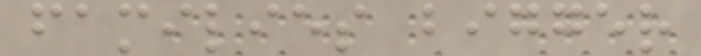families bigger
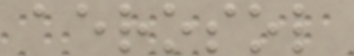aerosol
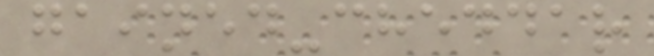gained-cheddar
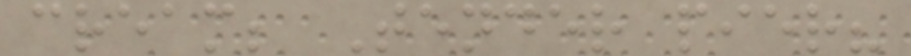cream; Tender pier?
